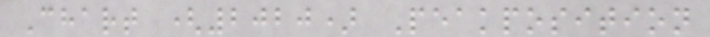Chart (2020) Peakposition
